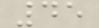45
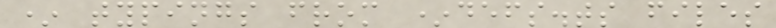* typings from *defs.ts files
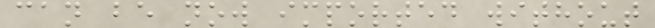can be now imported without
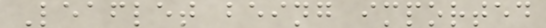Leaflet being imported
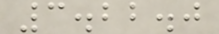3.22.0
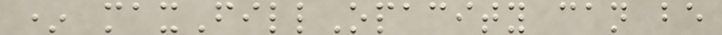* maxFillOpacity can be
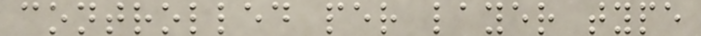controlled per layer type
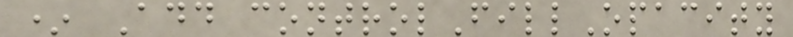* Add controlFillOpacity
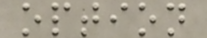option
